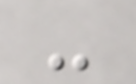-
